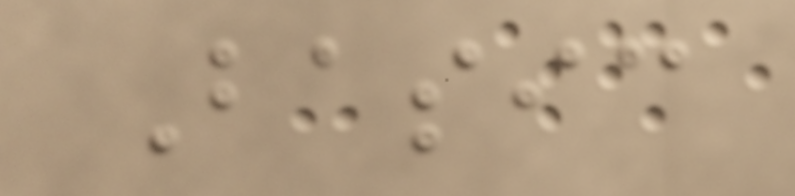Basic
